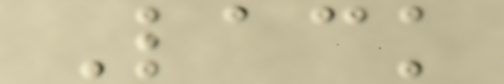Lack
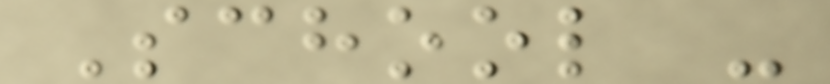School -
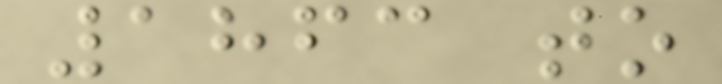1863 to
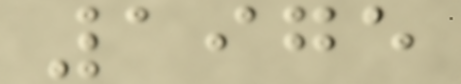1975
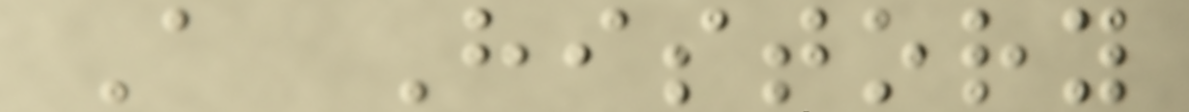A History
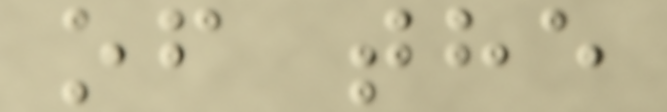of the
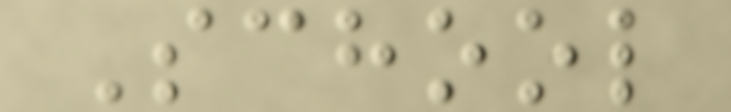School
